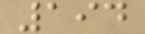194
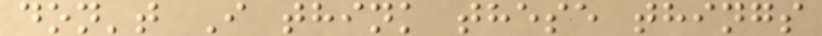don't I think these things
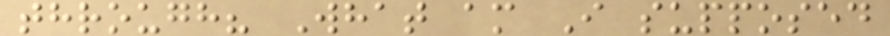through? What am I supposed
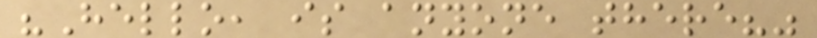"Hello, is anyone there?"
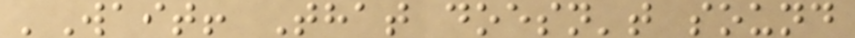'Wait! That doesn't sound
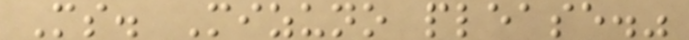Ms. Mizuno please."
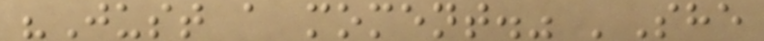"Just a moment." 'She
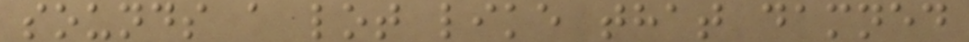sounds a lot like that damned
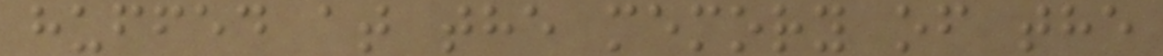huffed at the memory of the
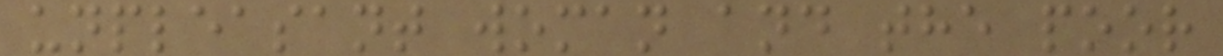unpleasant woman and the poor
